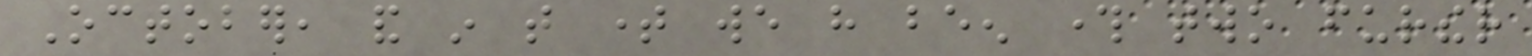October, and in that time we have been through two further
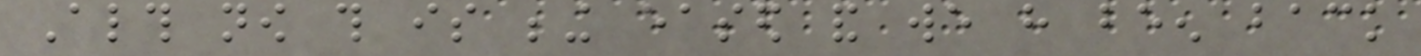Although now this is being eased and we have been back
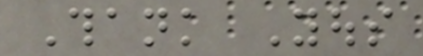Thank Yous
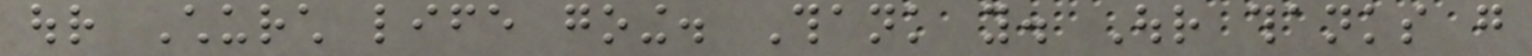our Church life going. Thank you. Our thanks go
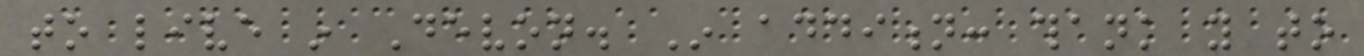to live in Devon. In addition: thank you to
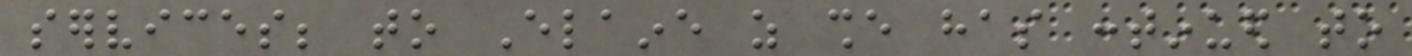services; to Elaine as she has continued to
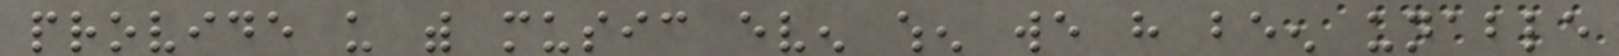provide us with music even when we have been unable
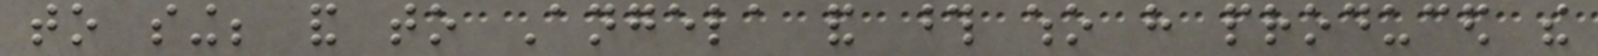to sing; and to Angela and those who have produced the
